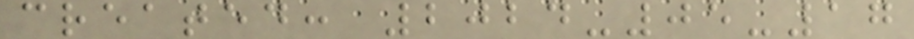created: 2024-05-17
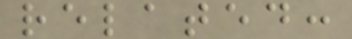related:
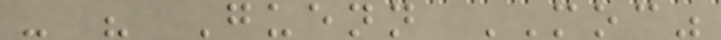- " Guenn MOC"
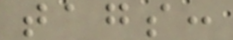tags:
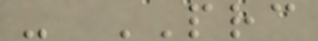- PRC
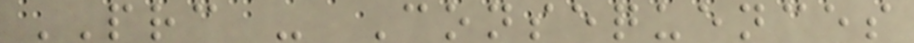PRC - Consequences
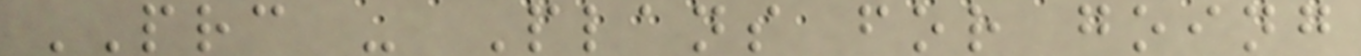PRC - Plans for going
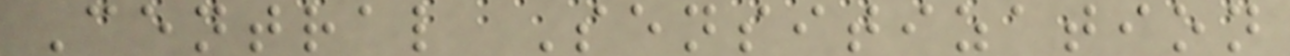Central Sensitization
